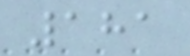181
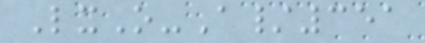LxO-A/351
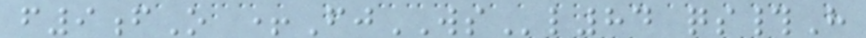f9fO +FjWSl84 qs#H
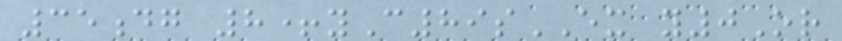35dg 8+yC89sEX y0Or
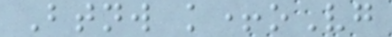Btnw k+oVg
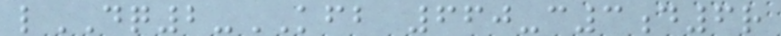lDQ2-KFB 660-c3d6r
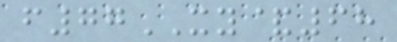f77XY&68
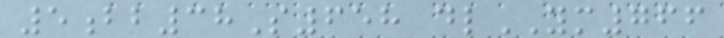5bb38S658 dlYM766
